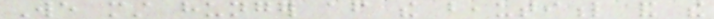We must hunger after the beautiful and the
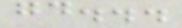good...
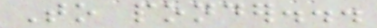To ponder...
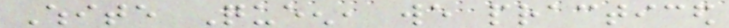White Queen, we practiced
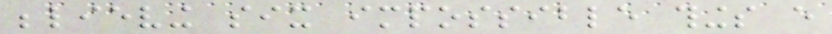believing six impossible things every
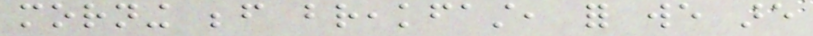morning before breakfast, for we are
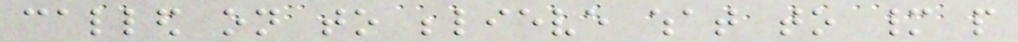called on to believe what to many people
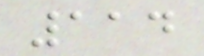114
